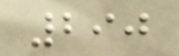290
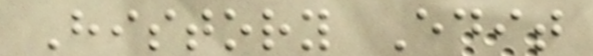History Edit
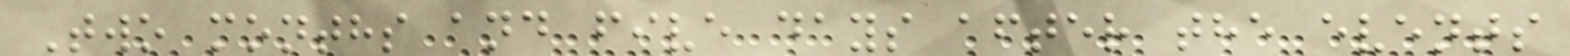Two months and five days after the events
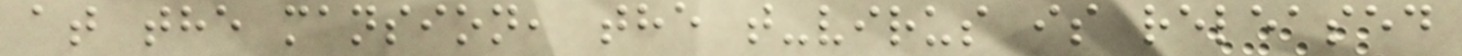at the mansion, the t-virus is released
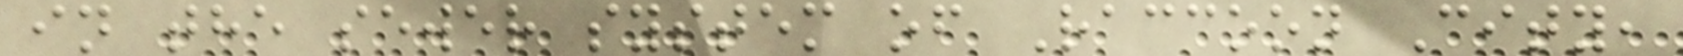in the sewer system of Raccoon City,
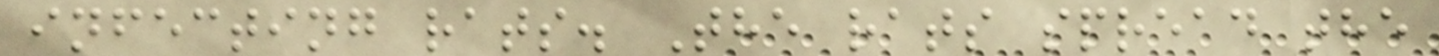infecting rats. The rats spread the
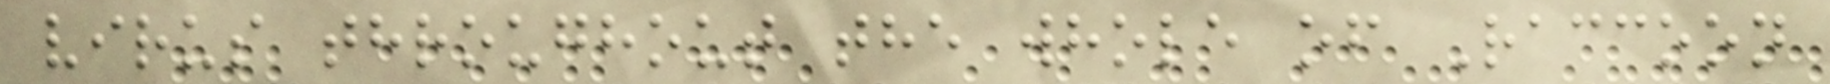virus throughout the whole of Raccoon
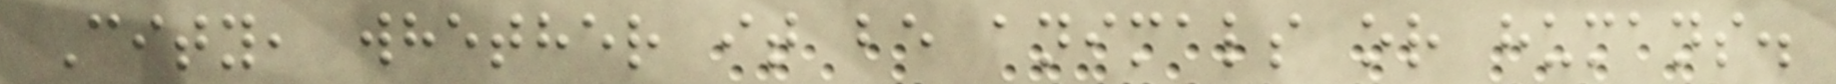City, whether it be animals or humans.
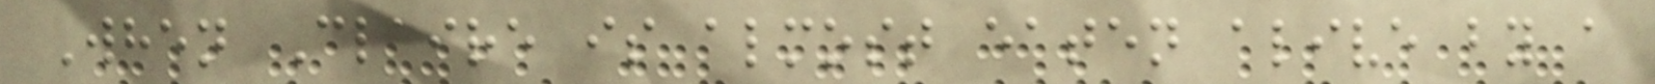When Claire is almost eaten alive by a
